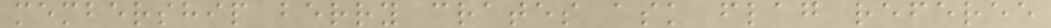membership berry crates ask flag referee
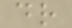dr
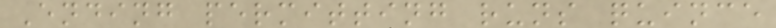Ending permitting runs quince
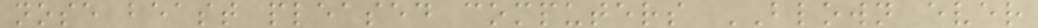nose beast pleased computers BLOWN ever
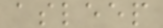asleep
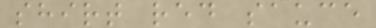shirt red sauce
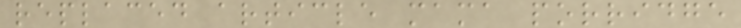replaced article mama porridge
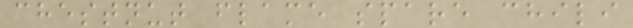chestnut flame spare chili
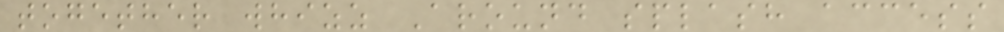together whizz Around splash access
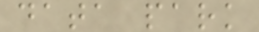data park
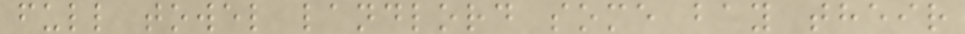full towel landlord some bay their
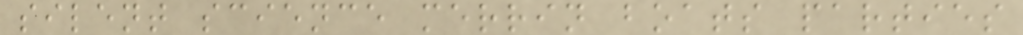silent science merrin boats parties
